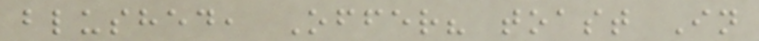blushed, Offer? toast In
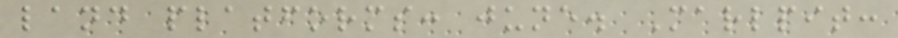land platforms: june. Marlpit:
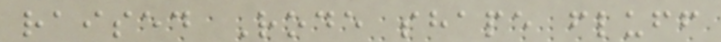raised Rode shape fluff
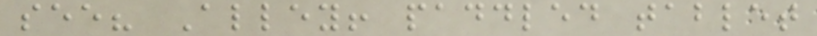see? Alley! paddled tablet
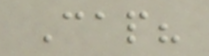Cap?
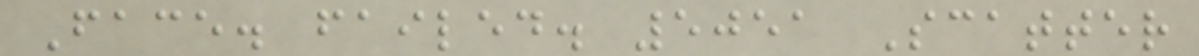Face. failed. 5051 Scatter
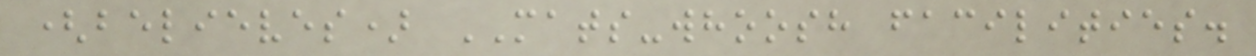(believes) MATS-whoosh facilities.
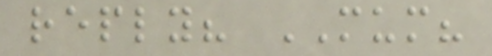reply? MUM?
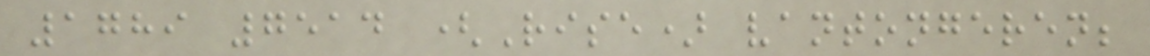1789 7514 (Rise) vantongeren;
